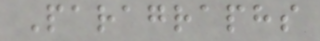Paragraphs
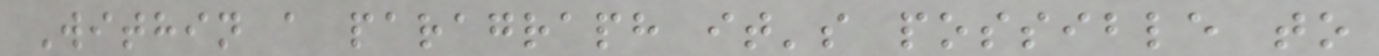Within a paragraph it's possible to
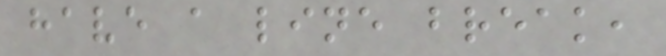have a line break,
